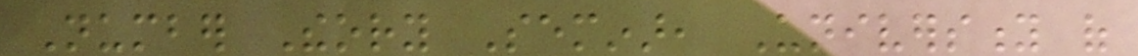Number Theory Seminar, University of
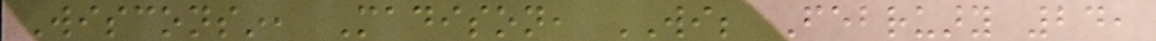Wisconsin, Madison, WI; February 24,
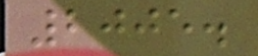2005.
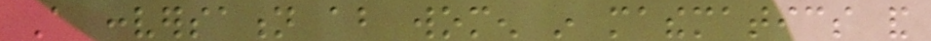A conversation about women in mathematics and
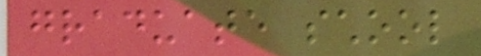graduate school
